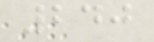240
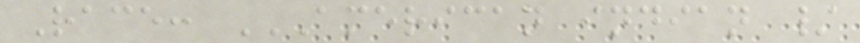Race: AMERICAN INDIAN /
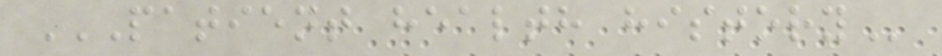PATIENT HEALTH HISTORY
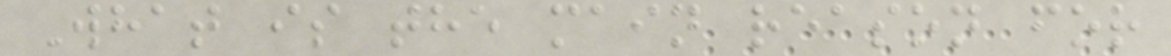What is the main reason for
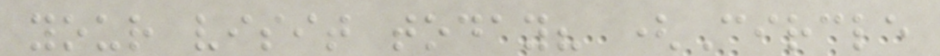your visit today? (Circle
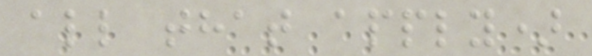all that apply)
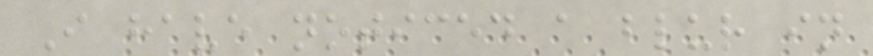I have noticed a blur in
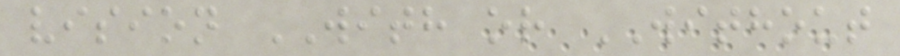vision WITH or WITHOUT
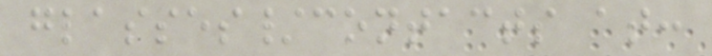glasses/contacts at:
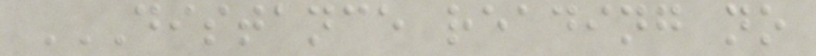DISTANCE READING NO
